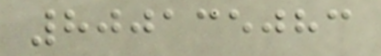800135083
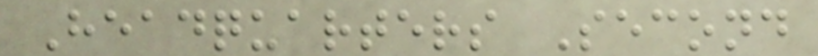Headquarters Second
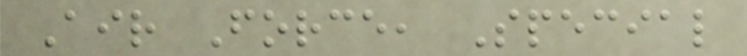Air Force, Special
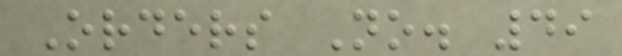Orders No. 49
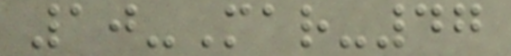10-Mar-47
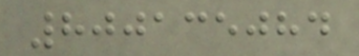800135084
